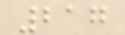217
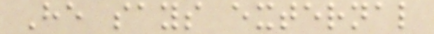He says external
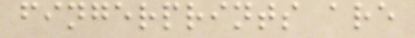fingerprints are
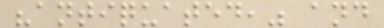"antiquated," and
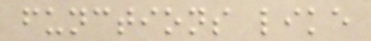functions like
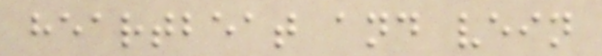heartbeat and vein
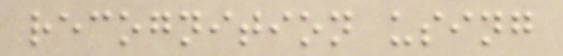recognition using
